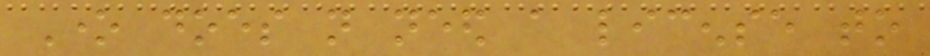One does not need a license to
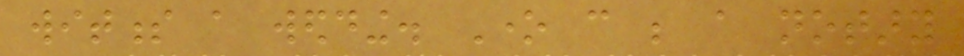witness a wedding. One can be a notary
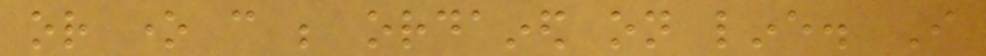or one can be ordained on line. I
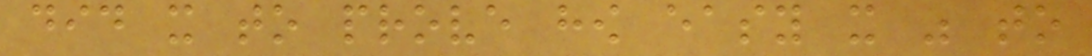did it to prove how easy it was to
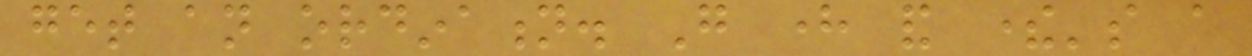get an ordination. Go here and there's a
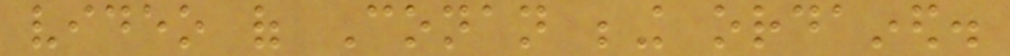video of Conan being ordained.
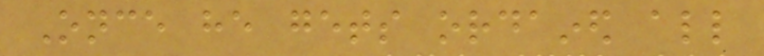Once he gets ordained all
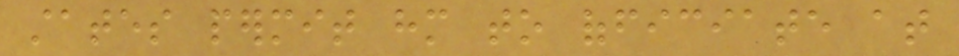states permit him to officiate at
